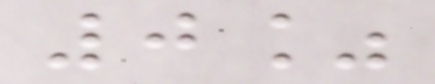0%
